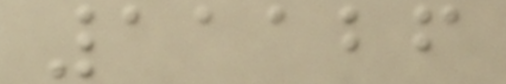11126
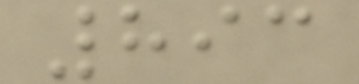893
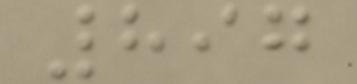897
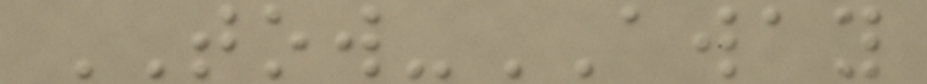TOW-AWAY
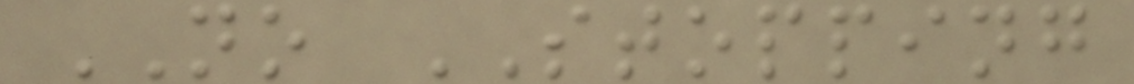NO STOPPING
